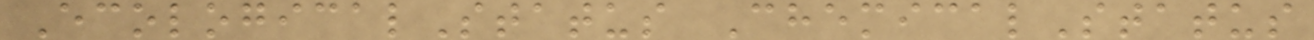EcologicalStatus ChemicalStatus
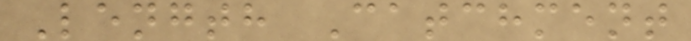Length Catchment
